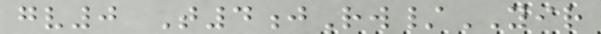gv0 T4jRw/YIR
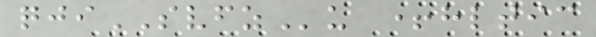qjiSVFZu +hltic
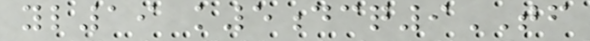yl19 k5dcq9TF
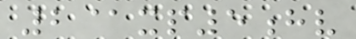2@xp5hv
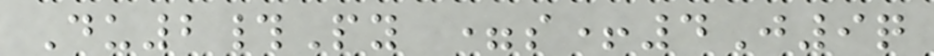Du2#Py =s+4J9q
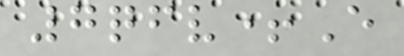7qfv+E
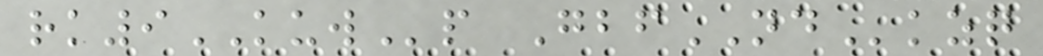rk9KUWp GbfNDkzq
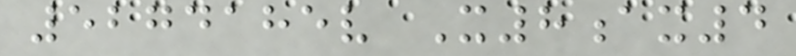5274185v X8ax4
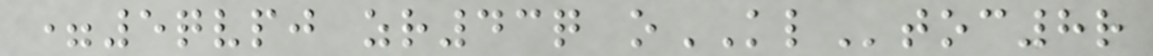=5qvpj zr43q oKLtoc8r
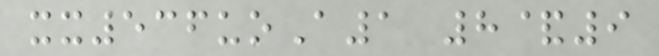xx536uoA1 8&9
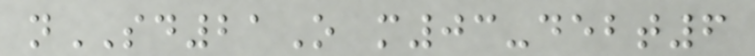nSD21O m03-debt6
